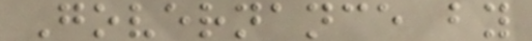Governance by
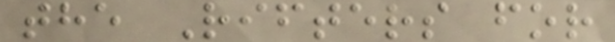the Rifters for
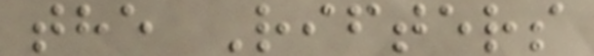the Rifters
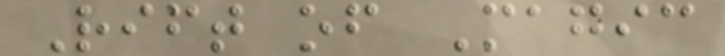Rift of Magic
